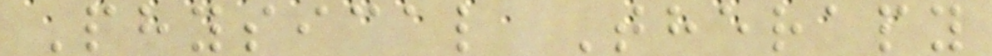Physical Therapy
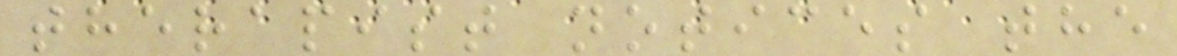therapist notices the
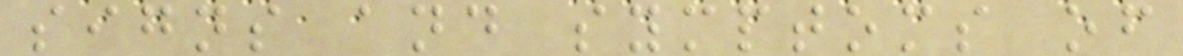signs and symptoms of
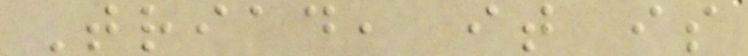Triad, it is
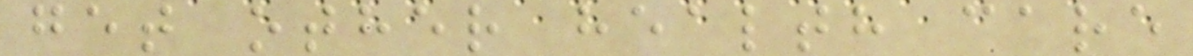get other health care
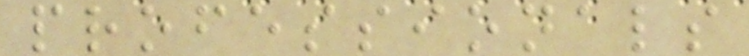professionals
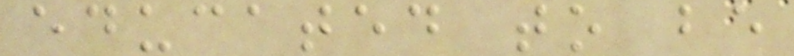educated to be
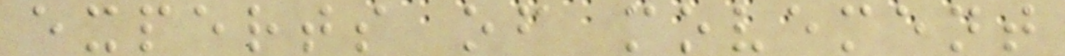experts of movement
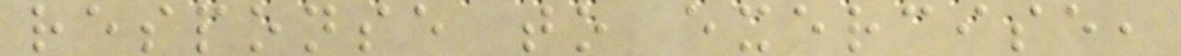response to exercise,
